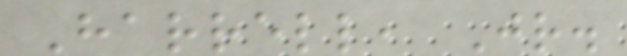Harrell, Jr.
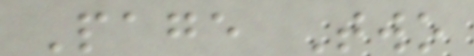Page Two
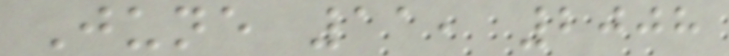June 11, 2008
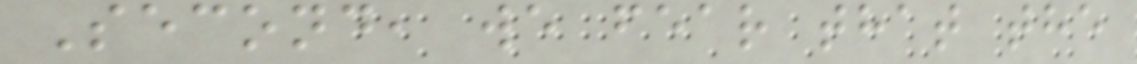Second, we fear that the
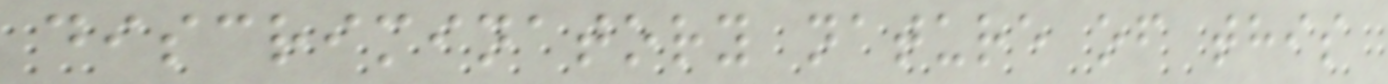discriminatory nature of this
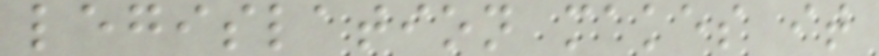legislation makes it
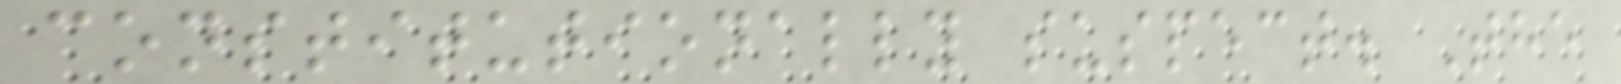constitutionally suspect. The
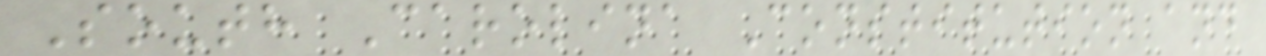South Carolina Constitution and
